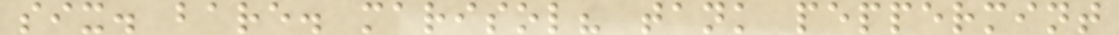six. bare. marisol? tank peppermint
